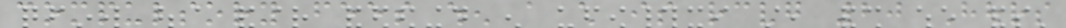compulsory fees when a child is receiving 20 Hours
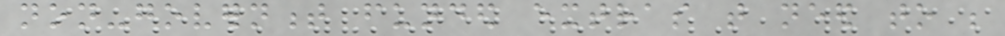non-government funded extras that need to be
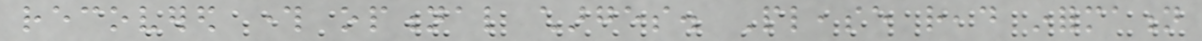recovered through optional charges. Please read information
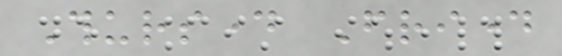Thursday Friday
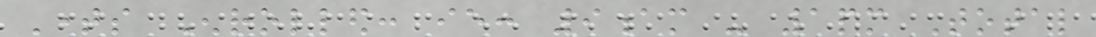Times Enrolled: ie: 9am - 1pm Total
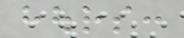hours:
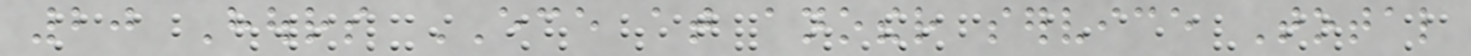20 Hours ECE at another service Total
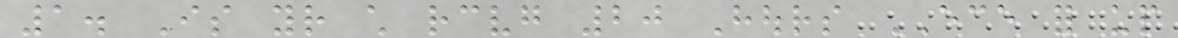1. Is your child receiving 20 Hours ECE for up
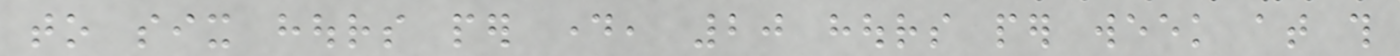to six hours per day, 20 hours per week at this
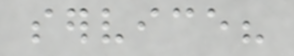service?
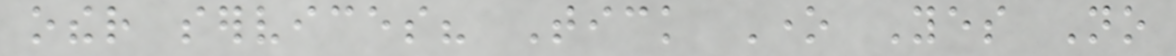other services? Tick One Yes No
